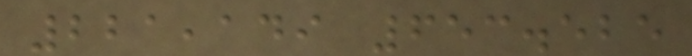221,149 653.525
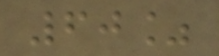60%
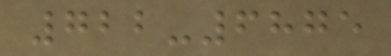722-6875
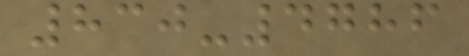830-4786
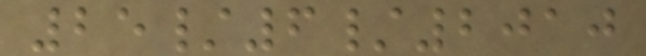25/6/2010
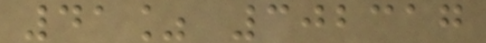41% 302317
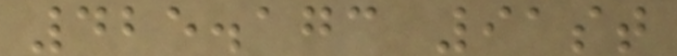425.173 91st
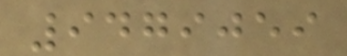9479059
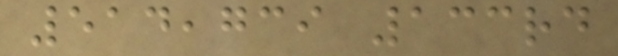514,739 133rd
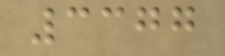3377
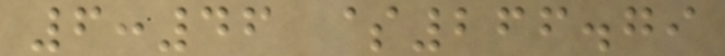6:46 $266.79
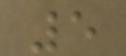5
